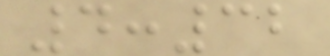4:32
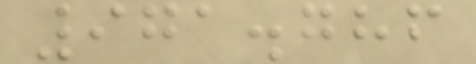971.786
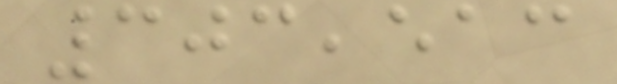303,513
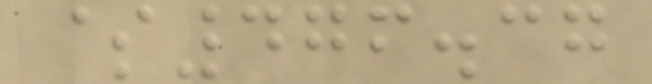$476.37
